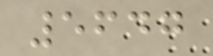5647
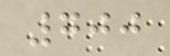700
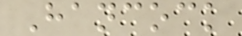Hancock
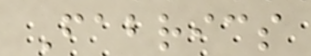Fabrics
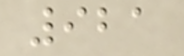921
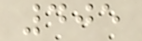405
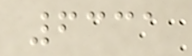6331
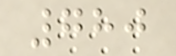780
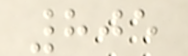805
